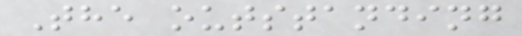The outstanding
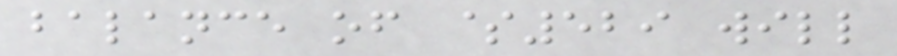balance of $529 will
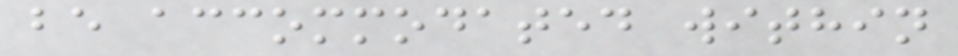be accommodated within
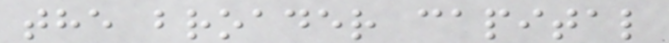the broader capital
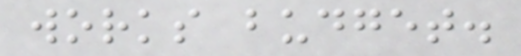works budget.
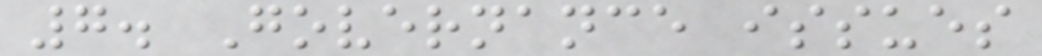7. Governance issues
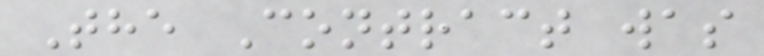The Contract was
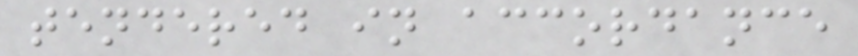tendered in accordance
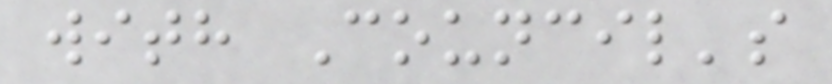with Council's
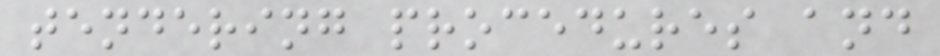tendering procedures and
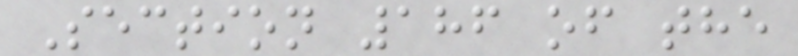Section 186 of the
